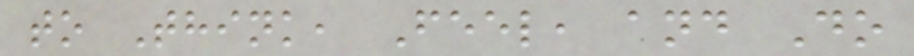to Think, Feel, and Do
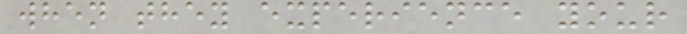when they experience your
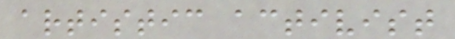artistic activist
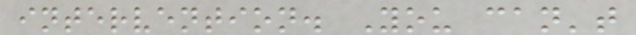intervention. You can't
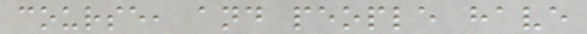course, and people have
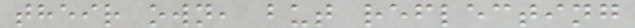their own, but reflecting
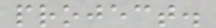project.
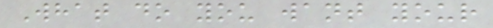What do you want your
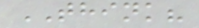THINK?
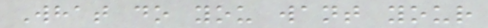What do you want your
